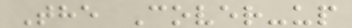The Cover-up
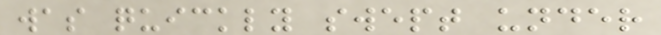was quickly swept under
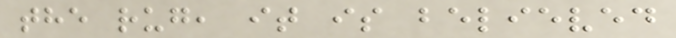the rug, it is believed
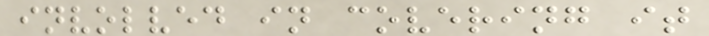involved in covering it
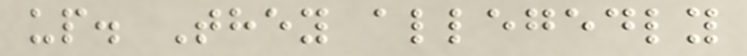up. They allegedly
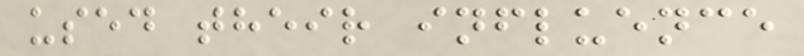used their influence
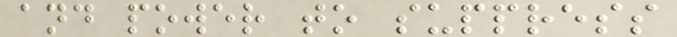and power to suppress
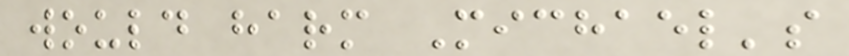would harm Michael's
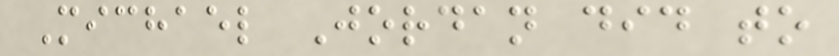Michael Jordan did to
